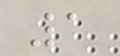1
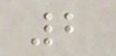2
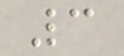3
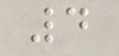4
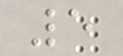5
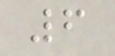6
